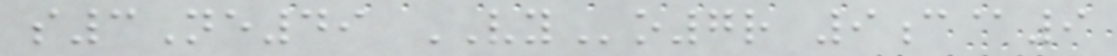s3Ne49 VYo7r 9c@9
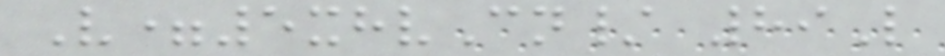V=5xhvCn/ 89L
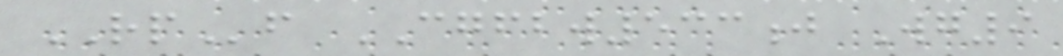RPf CGFBW533j Wg9
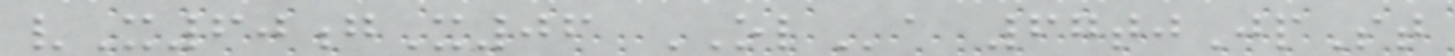vX60gX06 OLa 67tjJpSt
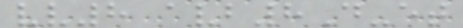vv8 avb8D-et
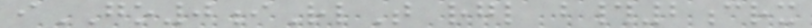iGO0iRlT rgl b#2crx
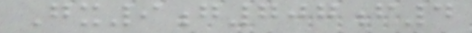Gx9g707f4
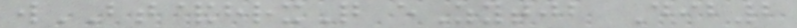wBT&hrxQ eZytjb Dib2
